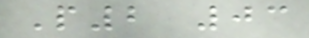P2 03
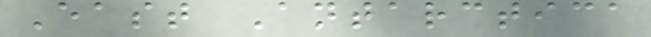East Antarctica
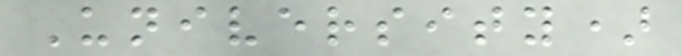University)
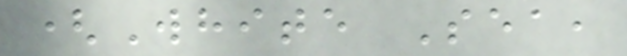(White Sea,
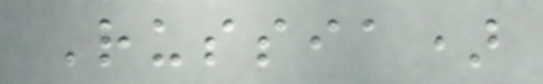Russia)
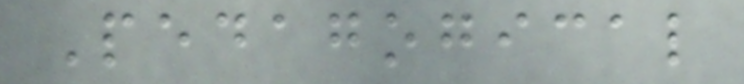Pedagogical
